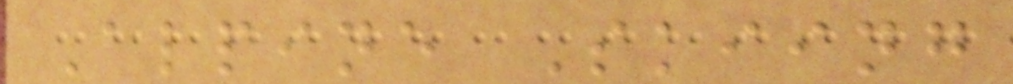Alpine Skiing
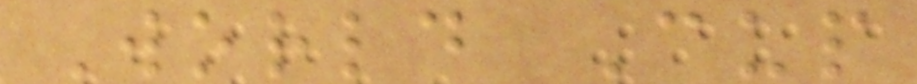World Cup
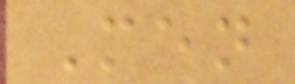Men
